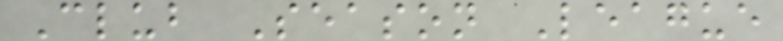Club Season League
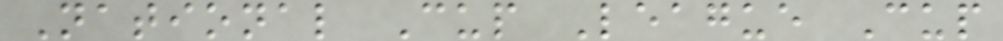National Cup League Cup
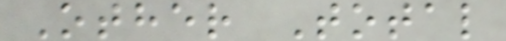Other Total
